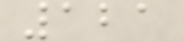121
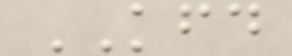KFD
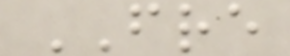FRE
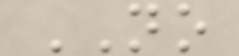NO
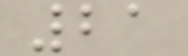21
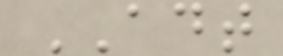ADT
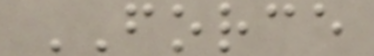FORCE
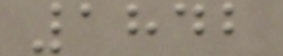1842
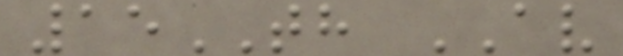15TH AV
